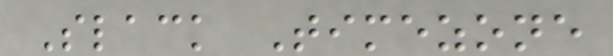Slack Timezone
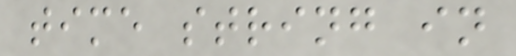time string in
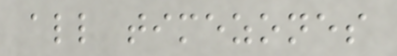all timezones
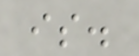is.
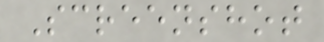Screenshot
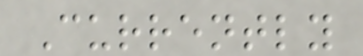Currently
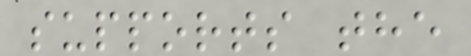supports the
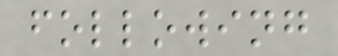following
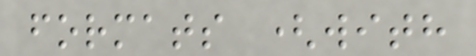formats (with
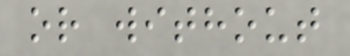or without
